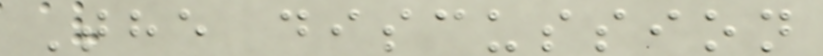The discussion
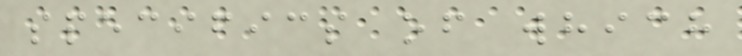specifics of which
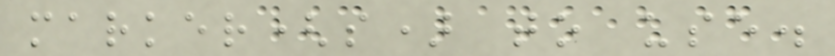marker(s) to use.
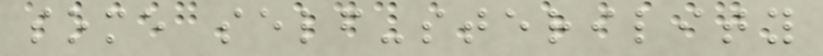some self-sterility
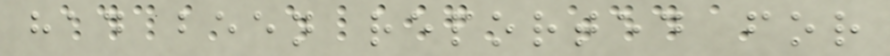had been reported for
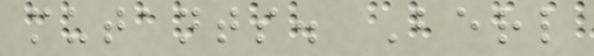mutants. Berl
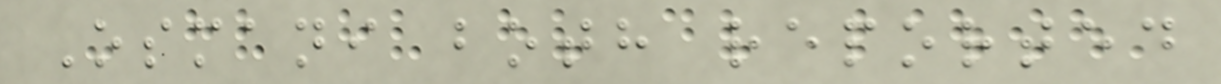Osmani both reported
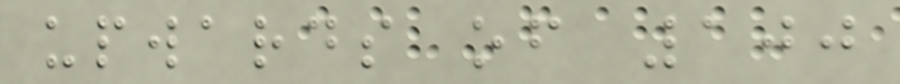upwards of 100
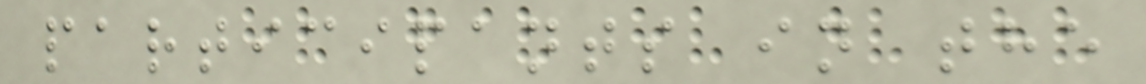participants in the
